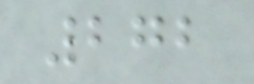272
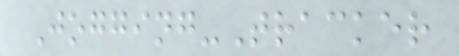Jogging-Tracker
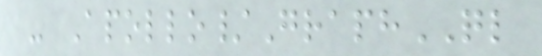- Apollo/GraphQL
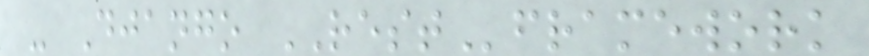- Django RESTframework
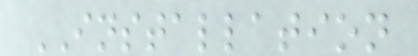INSTALLATION
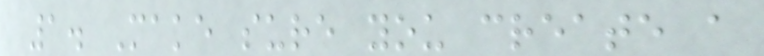1. Make sure you create a
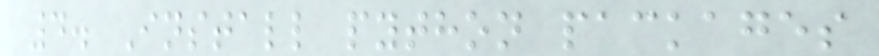4. Install python packages
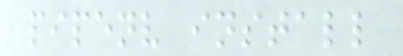pipenv install
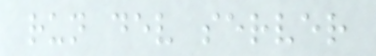run dev server
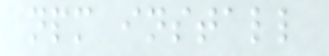npm install
